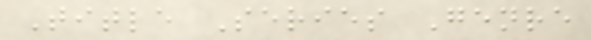Title Series Genre
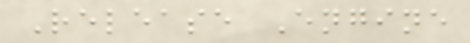Release Engine
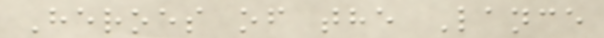Heroes of the Lance
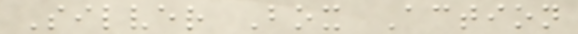Silver Box Action
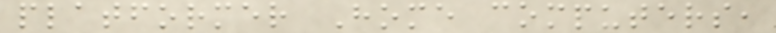platformer Home computers,
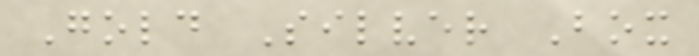Gold Silver Box
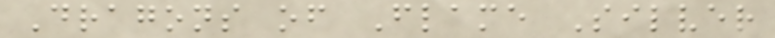Dragons of Flame Silver
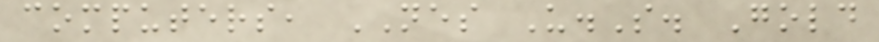computers, NES U.S. Gold
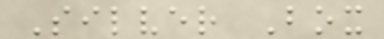Silver Box
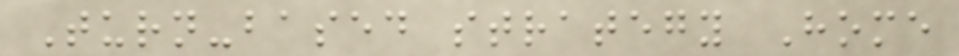Turn-based strategy Home
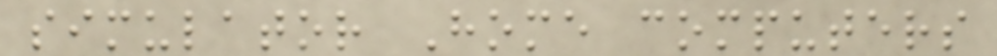simulator Home computers
